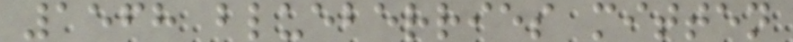1568 blueberries mitten
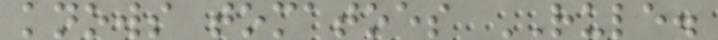knows tomatoes RULE.
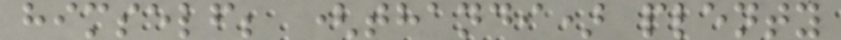himself; (thandi) plenty
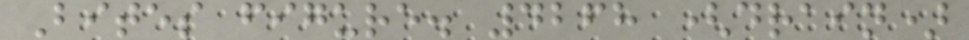Bites figure. 4268 (drain)
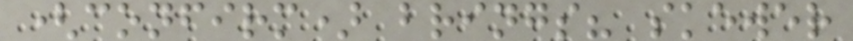(confirm) brings? skewer
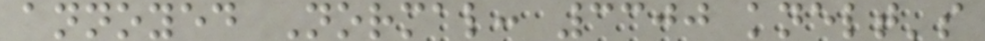annoyed Normal: 3300 knelt's
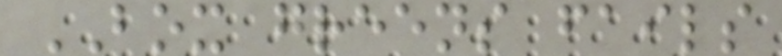BOX greens fails
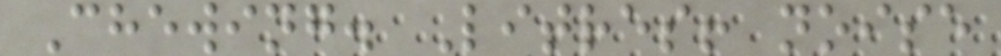Chewing. Litres! noise
